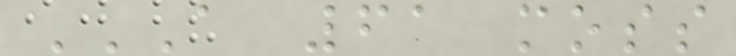A 61 MOSS
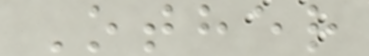Other
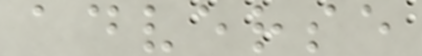adverse
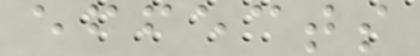effects
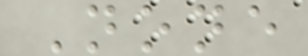None
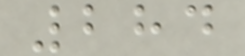284
